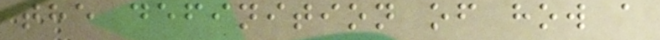the definition of how a
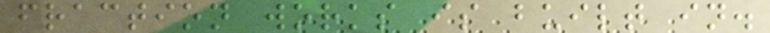fraction works is built in.
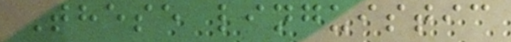These linguistic
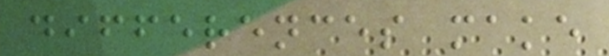differences make
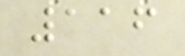116
